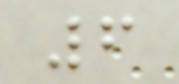6
